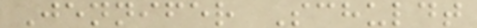Jennifer Schuldt
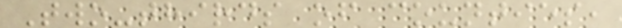Two-thirds of counties,
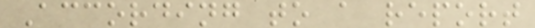According to a report
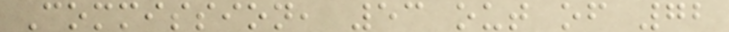Commission, 53 out of 72
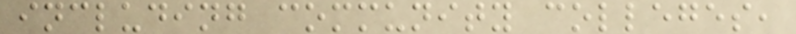including community colleges,
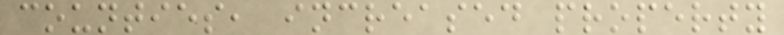counties, increased property
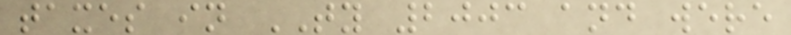taxes in TY 2003 and were
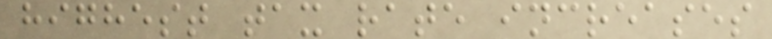highest tax rate increases
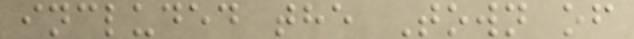included the Town of
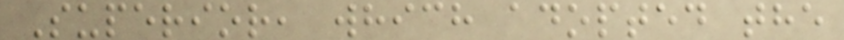Superior, which adopted the
